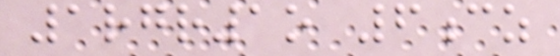1rgr1o 6cz
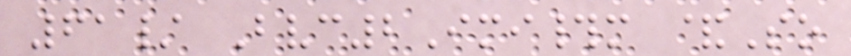61/ Bvc2Imi#m &So
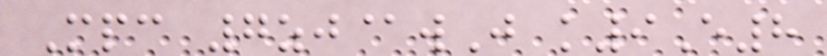Mpc 7zj@wJ k9E8
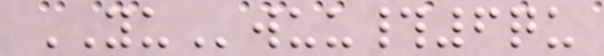YUwuu#6qu
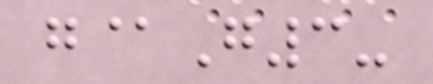g@G3-
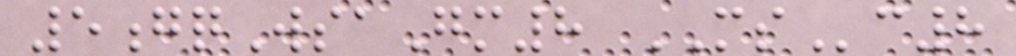5gqWsaGm8 MSc8
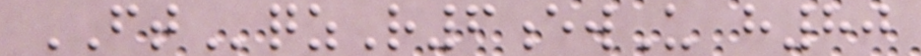FTqzR6ewU h80
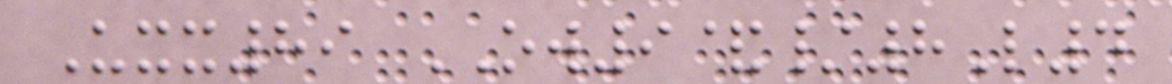Uxx89 OW9&/8L4
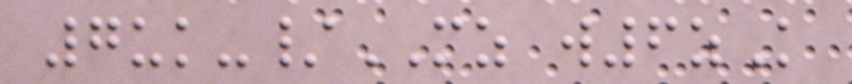7uk-/MZ w6zK
